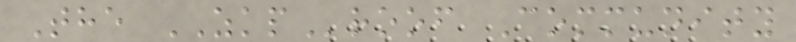The ZKProof Community
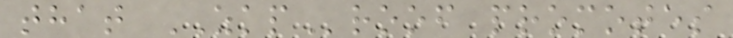that ZKProof promotes
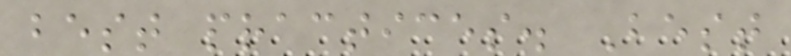best practices. Best
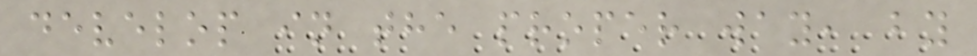develop in the proper way, by
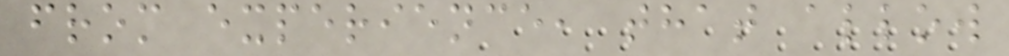from experience, that allow
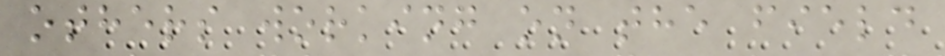others working on the field
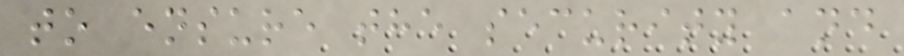to ensure the security and
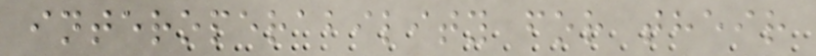interoperability for their
